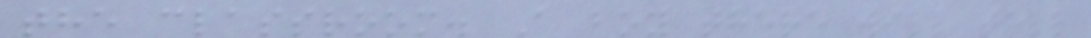the classroom. A boy there will tell
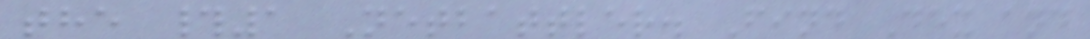the #1 Netbattler. Find Dex and
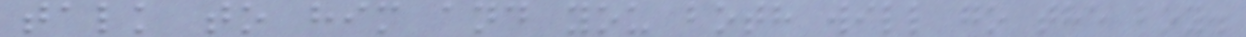talk to him and you both will go the boy.
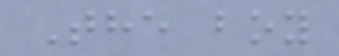The boy
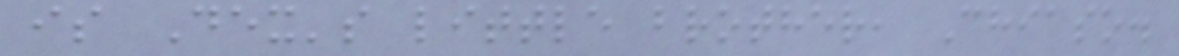is Dex's little brother, Chiaso.
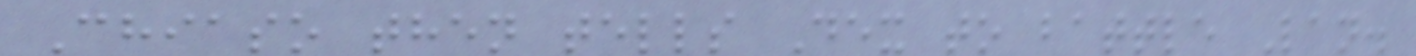Chiaso then tells Dex to battle Lan.
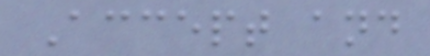Accept and
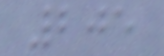205
